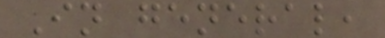In general,
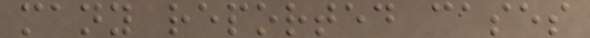many reported cases
